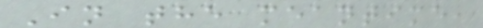In the meantime,
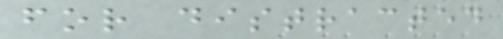for distracted
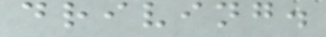driving.
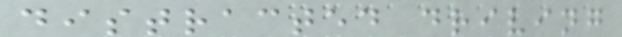distracted driving
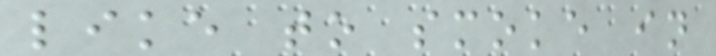like to smoke in
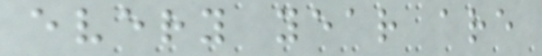every year are
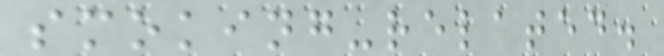smoking-related.
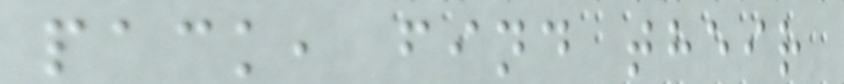pack, find their
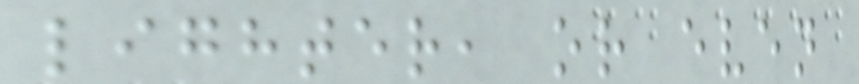lighter, or even
